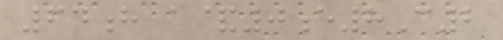64h a&0e8C2
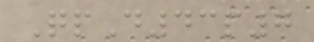QpD43p7
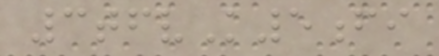3tfvK5fi
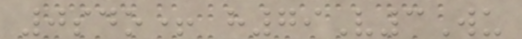0sdo+ h79V3Wu
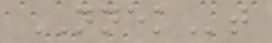NNEKt
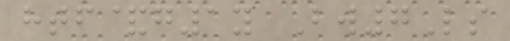htf&g1y Bw7Ls
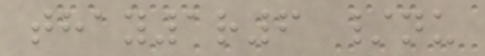thay1r6 /nu
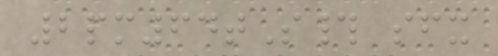2pm64tS# sfx
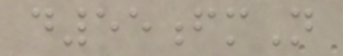d55fmN
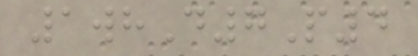1whD7P4
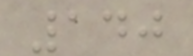140
